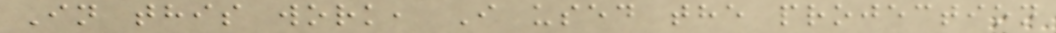In this work, I used the projection
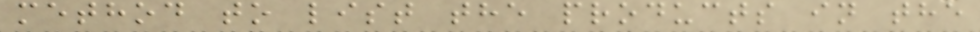method to list the products in the
